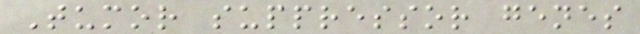Tumor suppressor genes
